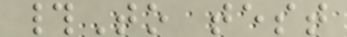#To test
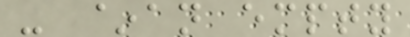- ~an empty
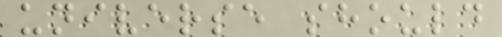universe should
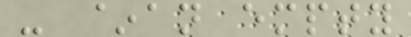- ~an empty
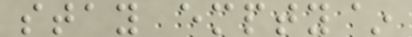stay empty~
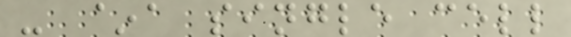- ~a single cell
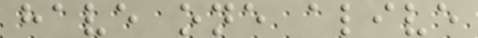have one alive
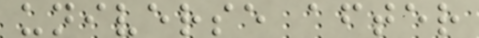universe after
